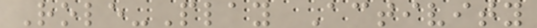Role-Play Activity
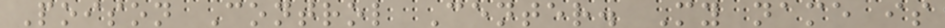Poison Control Center. My name is
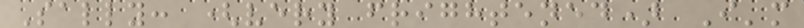Sally: (very frightened) I'm
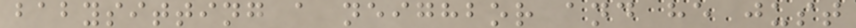babysitting a neighbor and he just
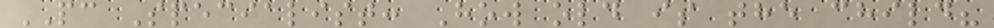PC Specialist: How old is the child?
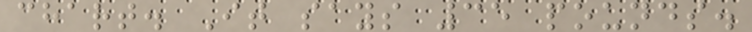chart. It says 35 pounds.
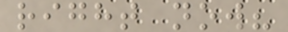right now?
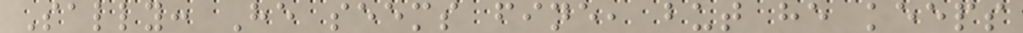Sally: He seems fine, but he keeps
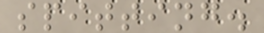spitting.
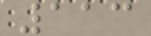113
